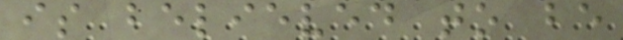is believed to be
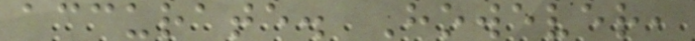accurate. However,
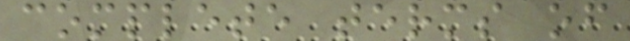complete terms of
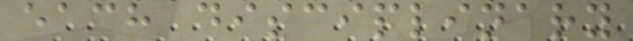each disciplinary
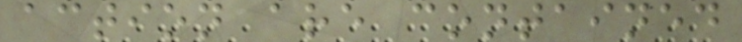action are contained
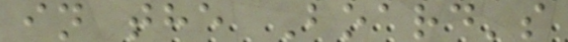in the Board's
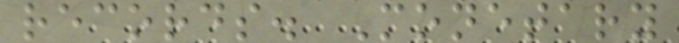records. Monetary
